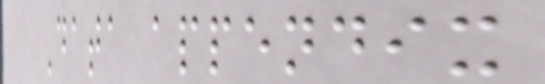Data appendix
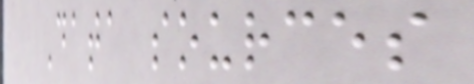Data sources
